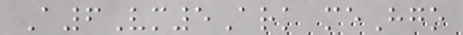A6Vm5Ark meHgo
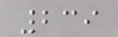239
